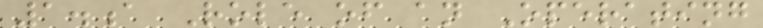1.a Role of an Operating
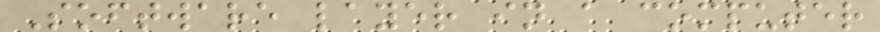Software layer in a computer
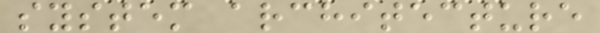system architecture
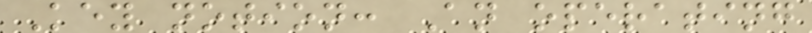Key notion: An operating
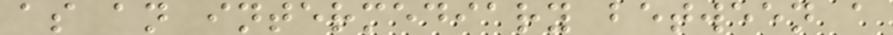as an intermediary between a
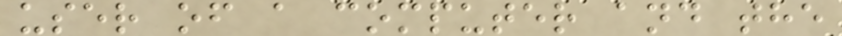user of a computer and the
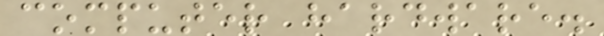computer hardware.
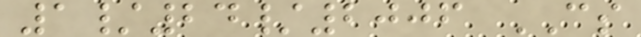1/24/2006 CS
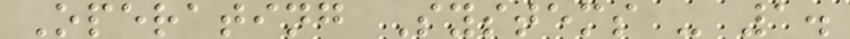Operating Systems - 1.
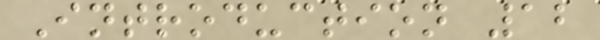Introduction 12
